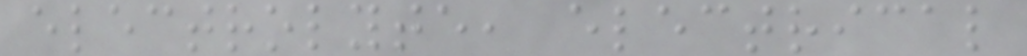electrolyte, electrical
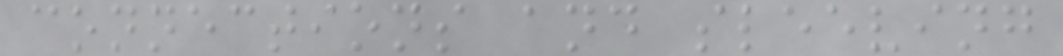connections and sleeving
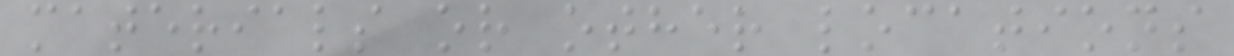materials or other locations
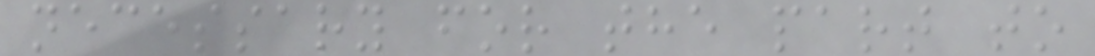necessary for the part to
